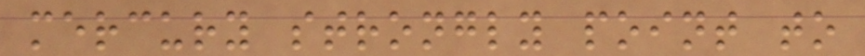mercury strongly point to
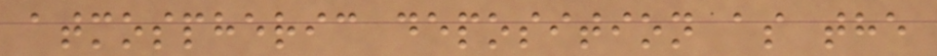atmospheric deposition as the
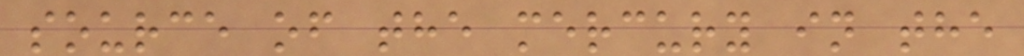source of the mercury in the
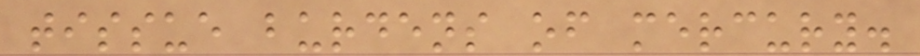tissue burdens of mercury.
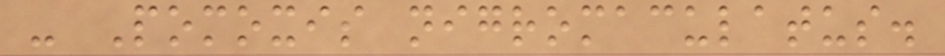- Pomoxis nigromaculatus.
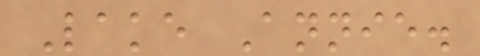Lake Annie.
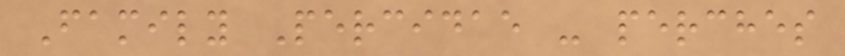Family Percidae - perches
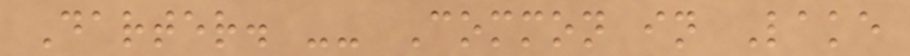Darter. -- Common in Lake
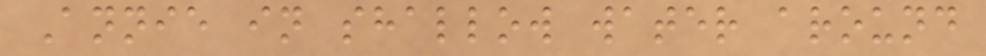Annie in shallow water around
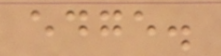edge.
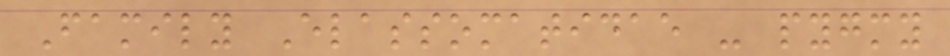Family Elassomatidae - pygmy
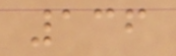136
